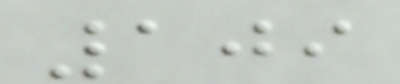109
